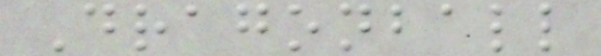Dragonball
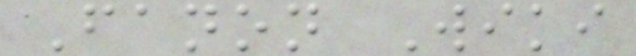Fanon Wiki
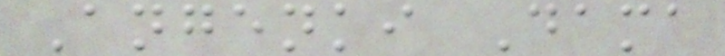Angenki Dama
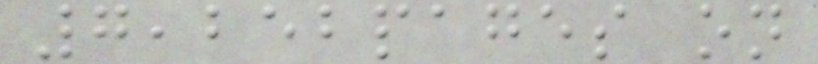7,252pages on
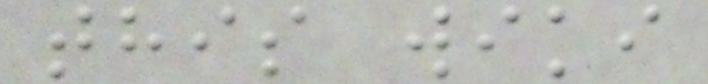this wiki
